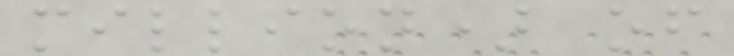million) of
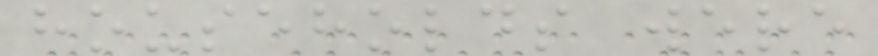households were
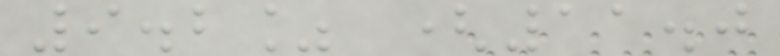9.2% (11.0
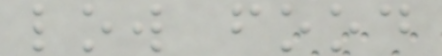low food
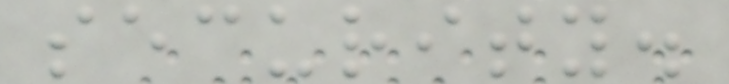security.
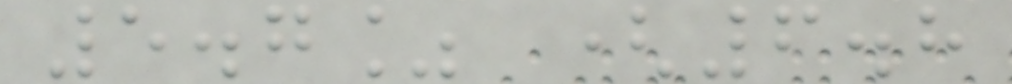5.7% (6.8
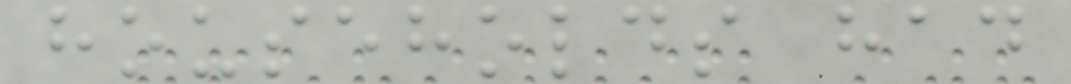households had
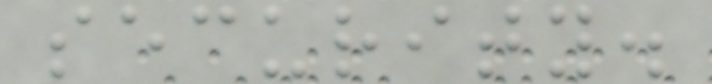security.
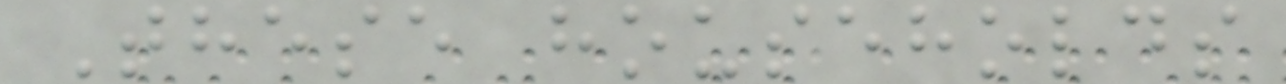These households
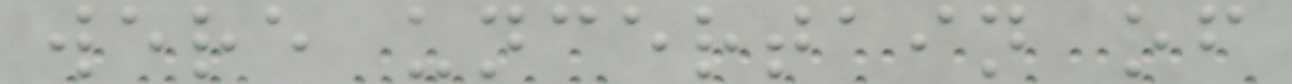were uncertain of
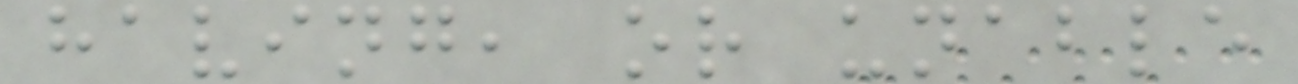having, or unable
